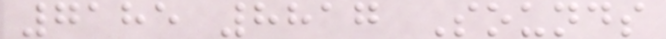7185 8817 Sounds
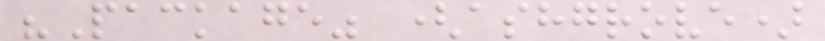"Package" (ashgrove)
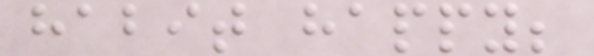habit happy;
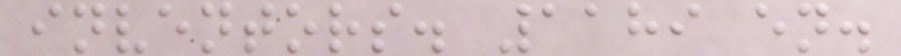inventors. 1189 en.
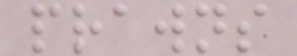prawns
